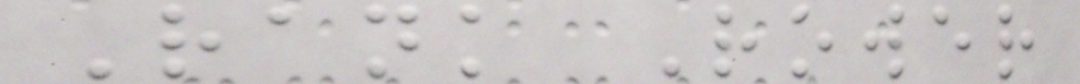Rank Rower
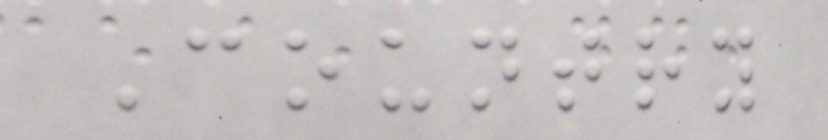Country
